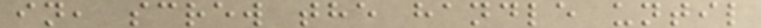in, screw the handle until
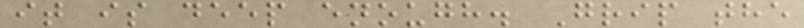it is deep enough. Grip the
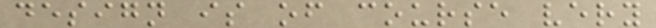design is of course very
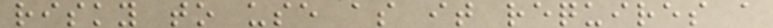risky to use as it requires a
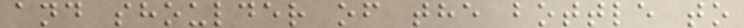and shoulder of the bottle to
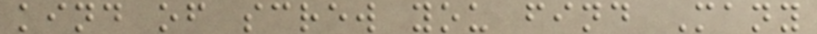kind of screw you find Many
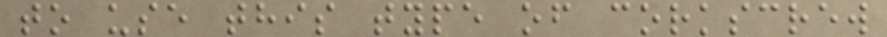to use this type of corkscrew
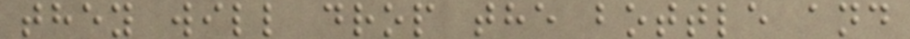they will drop the bottle and
